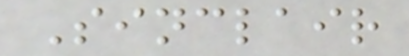Sinclair
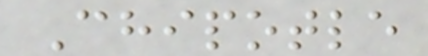Chipotle
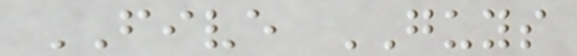FIVE GUYS
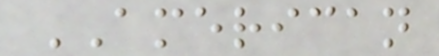AMERICAN
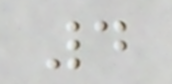4
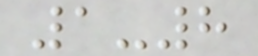1-8
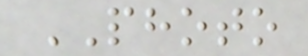PHOTO
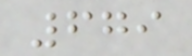679
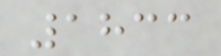1833
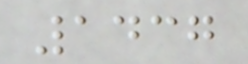1437
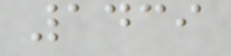1439
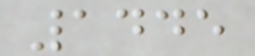1445
